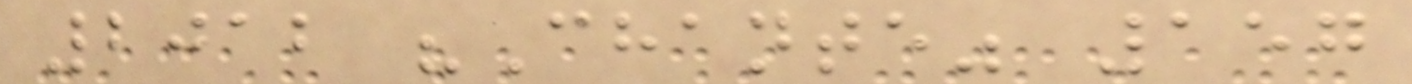2012 "Chante" 157
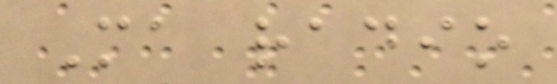Ma radio
